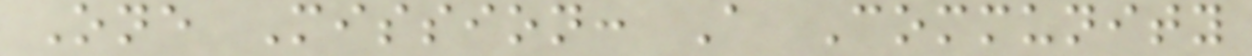One Mission: A Community
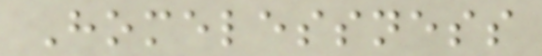Homelessness
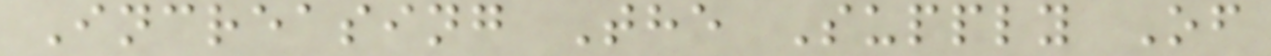Increasing The Supply Of
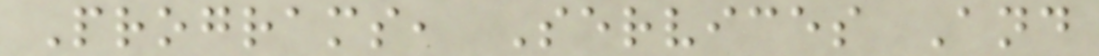Programs, Services And
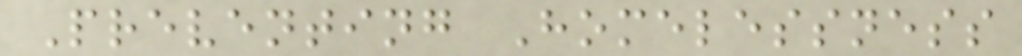Preventing Homelessness
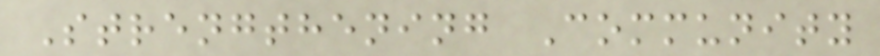Strengthening Community
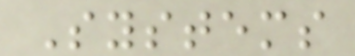Systems
